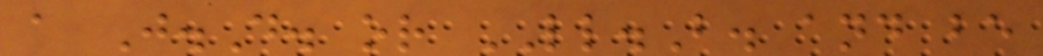a J.D. or LL.B. and be
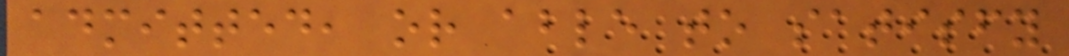admitted, or able to satisfy
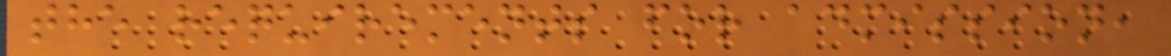the requirements for admission,
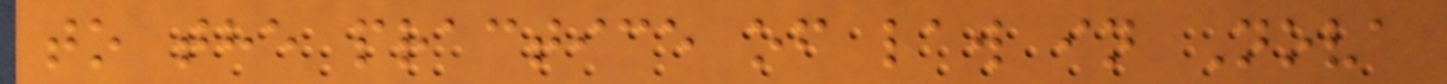to the practice of law in Nova
